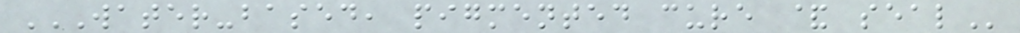WATER-BASED, PIGMENTED CURE & SEAL
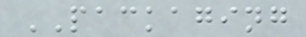PACKAGING
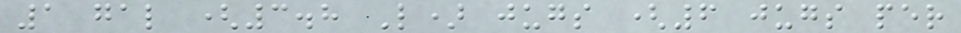1 gal (3.8 L) jugs (6 jugs per
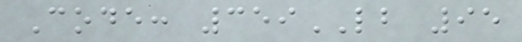Code: 359LB 95
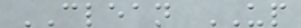CLEAN UP
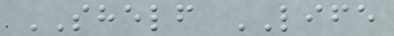SHELF LIFE
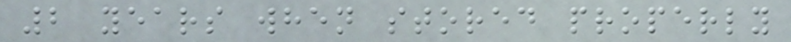2 years when stored properly
